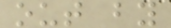out by
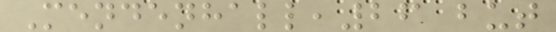Mendenhall,26 but
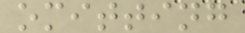omitting
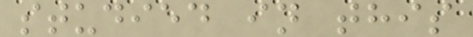studied in this
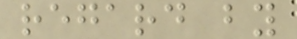regard by
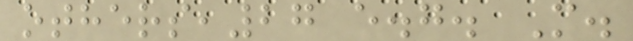others,27 e.g. M.
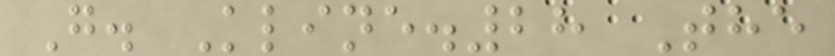G. Kline.28 The
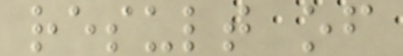result of
